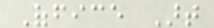Office Art
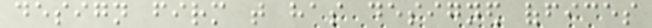design firm that has designed offices
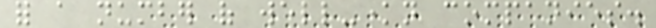for a number of well-known companies.
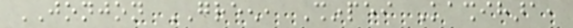JONJON GREEN, Shinpei Kashihara,
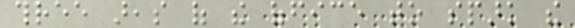three areas of the office to spark the
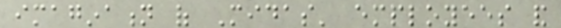imagination of Midas' employees and
